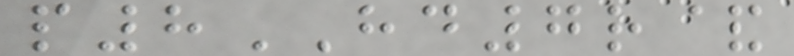p8HD7r&
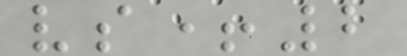vs+2
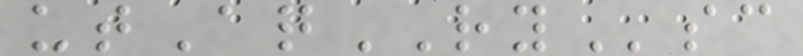utAqRYsc
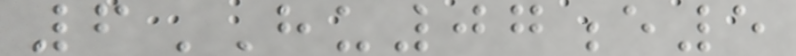6HU07e5
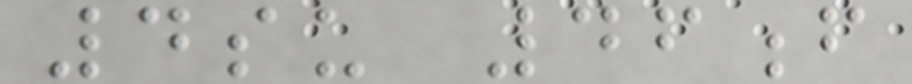4su 46f
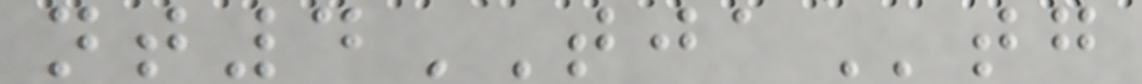nt4TJAtg
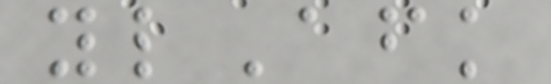ylAfk
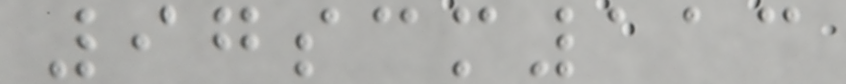97scm113
